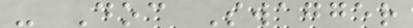- Doc Swagger
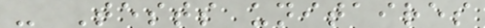- Tests unitaires
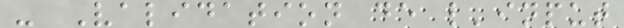- Validation de l'input
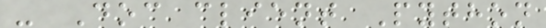- Doc client Python
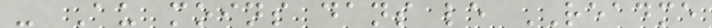- Au moins dans le README
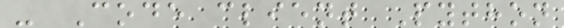- Code client Python
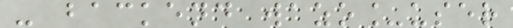- backend wazo_user
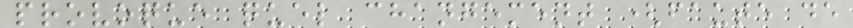provoque quel changement (faute de
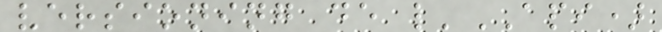versioning de l'API)
